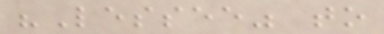"Lessee" to
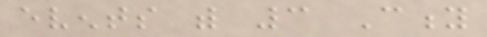events with 3 City
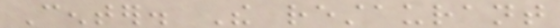Center. The restaurant
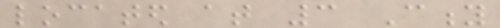located at 3 City
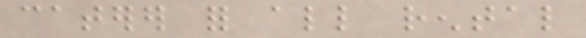caterer for all rental
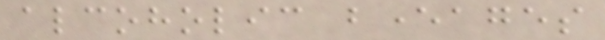alcoholic beverages
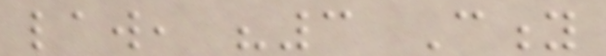law, "3 City
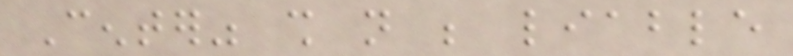Center" shall not be liable
